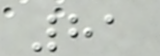81
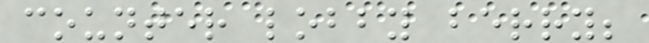counter lobby berry;
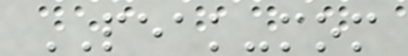PEAK-mom
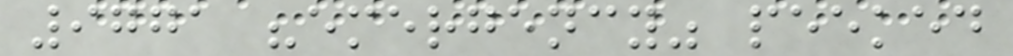9771 "emergency" peeked
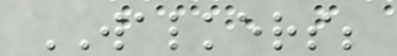WALKERS;
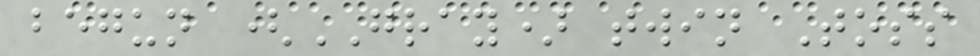begun (GRAY) twin Toss
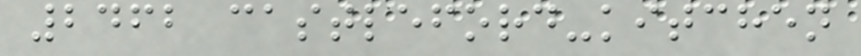2462 castleford-kitchen
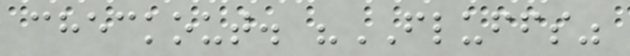checkout. "FLUFFS"
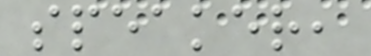speaker,
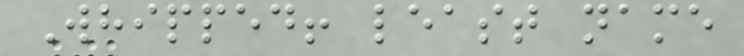Whipped! least name
